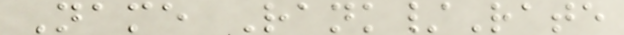Name Rank/Rate
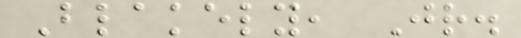Blakely, Jr.
